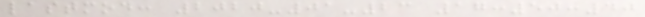lastmod: 2020-01-23 17:50:40
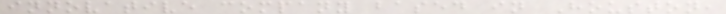innovative company based in Houston,
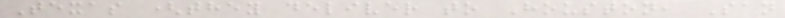Texas (they deliver to Houston, San
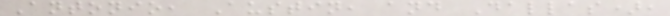Antonio, Austin, and Dallas),
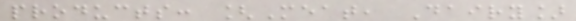products: [Meat, Dairy]
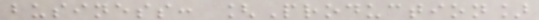business: [Production]
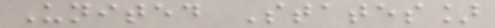United States]
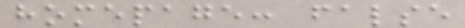homepage: false
